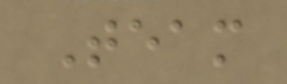Team
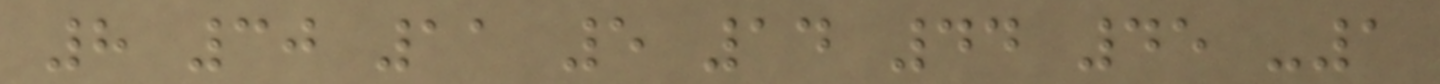8 30 11 5 14 44 45 -1
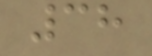38
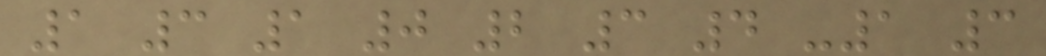1 3 1 0 2 3 4 -1 3
